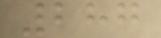287
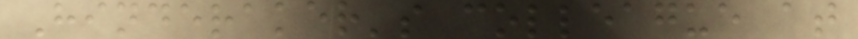Hinderaker's colleague at
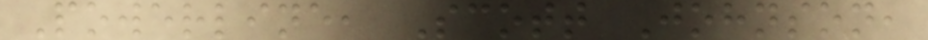Powerline, Scott Johnson,
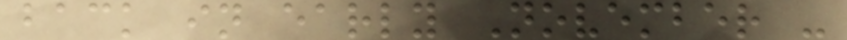back in early November -
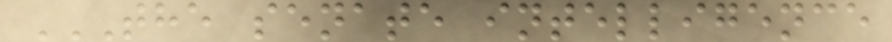THE SENATE INTELLIGENCE
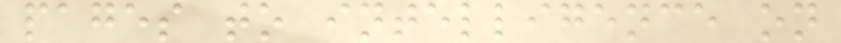pages to intelligence on
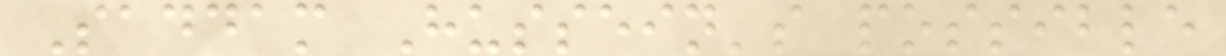Saddam Hussein's possible
